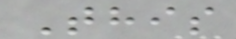This
